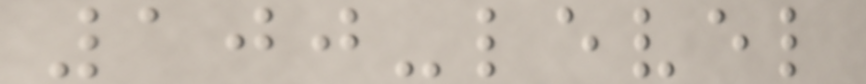100-level
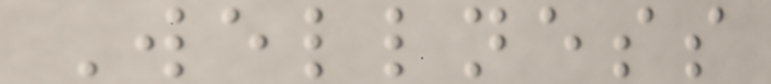Wellness
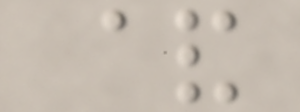&
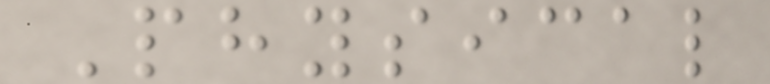Physical
